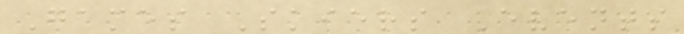Games Skiers Events
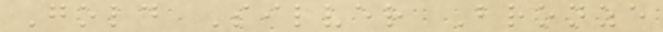Gold Silver Bronze
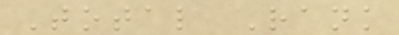Total Rank
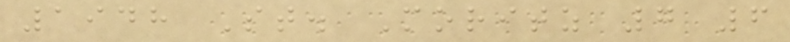1948 St. Moritz 7 6
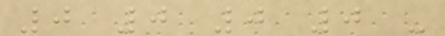0 0 0 0 -
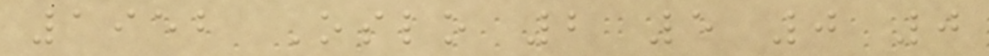1952 Oslo 2 5 0 0
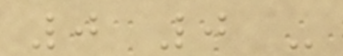0 0 -
